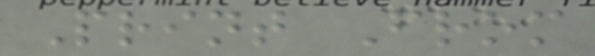Print From
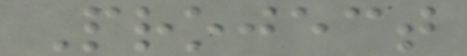Project
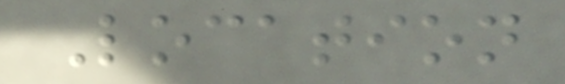Location
